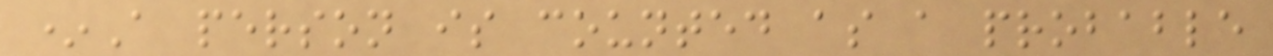*A person is counted as a probable
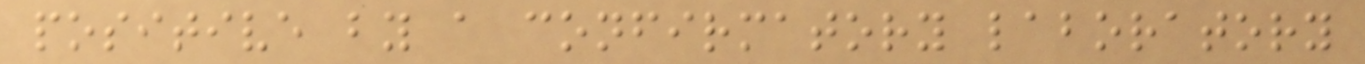positive by a confirmatory laboratory
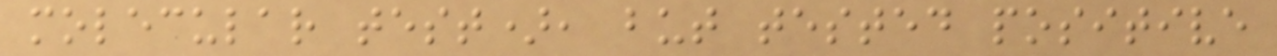molecular test), but tested positive
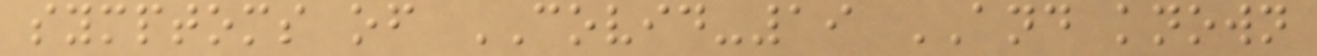symptoms of COVID-19 AND known
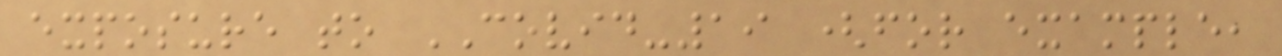exposure to COVID-19 (for example,
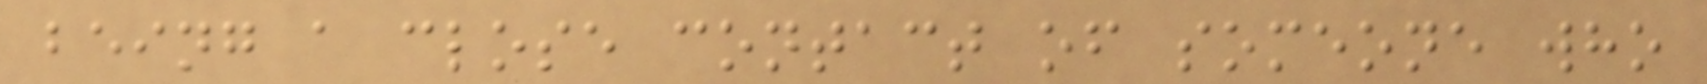being a close contact of someone who
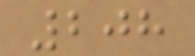208
